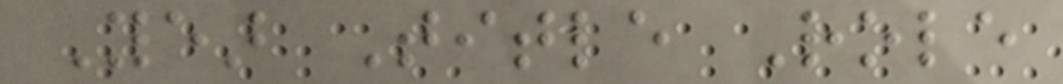Year Title Role
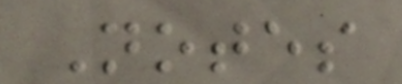Notes
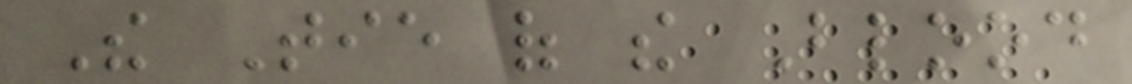The Tie of the Blood
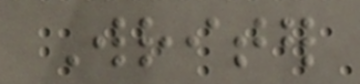Writer
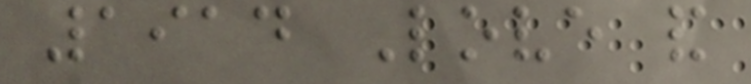1914 Love and
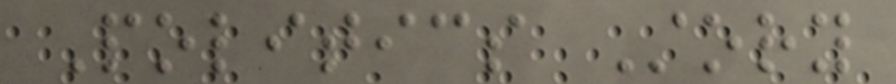Politics Story
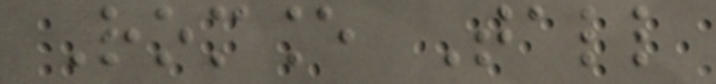Romance Tall
